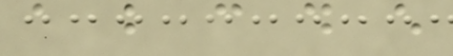a b c d e
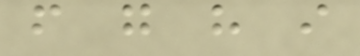f g h i
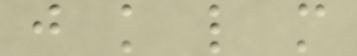j k l m
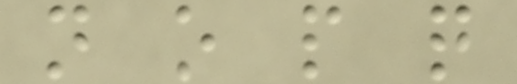n o p q
